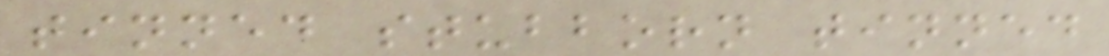tinned stubborn tinned
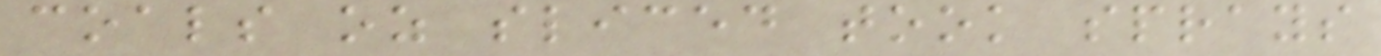coals oz sliced took sprays
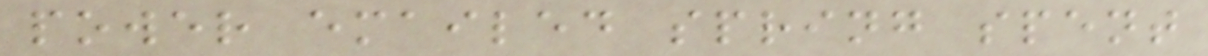power emailed spring spent
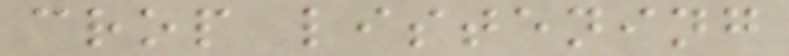crop listening
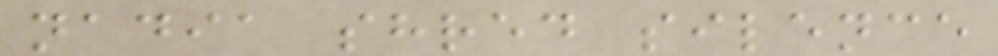nadia shred silence
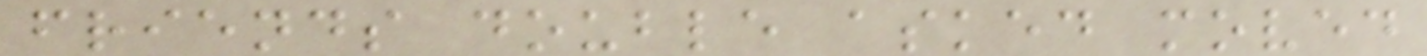friends double asked moved
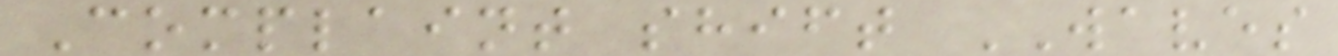Complaint shift WAVES
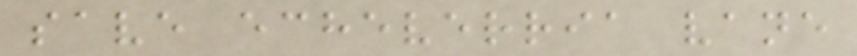save echeverria vane
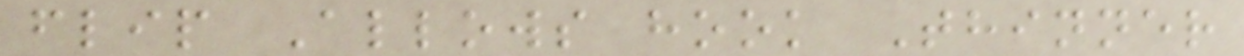flip Allows hook Thinner
